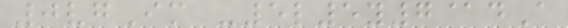0vgIm -5l5y7@dA
